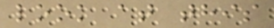look at this
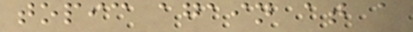topic again at a
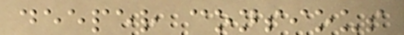deeper consious
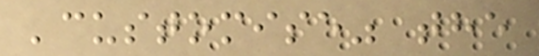'customise" the
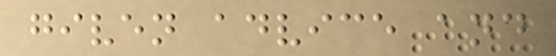given advice and
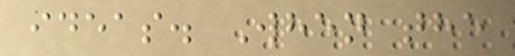ideas. When the
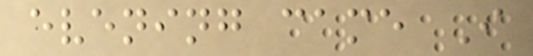evening came I
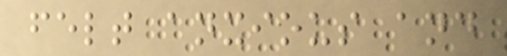felt anxious and
